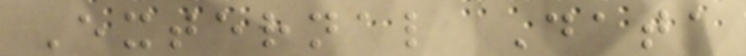External Data
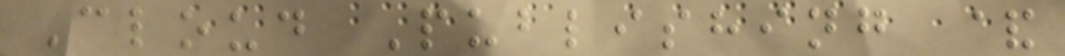Cloud Publishing &
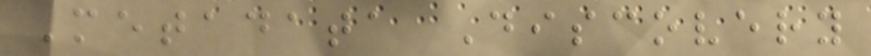Metadata Discovery
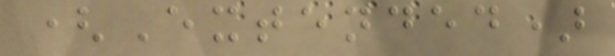(Extended)
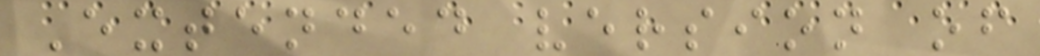Extended version of
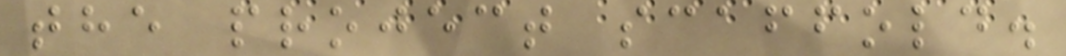the project scaffold.
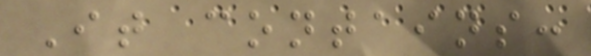It contains:
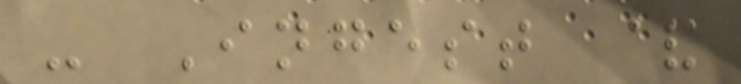- Ingest &
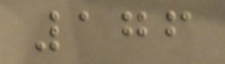176
